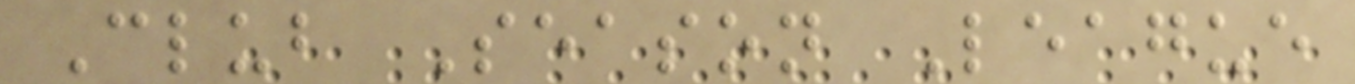Club Season League
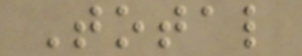Total
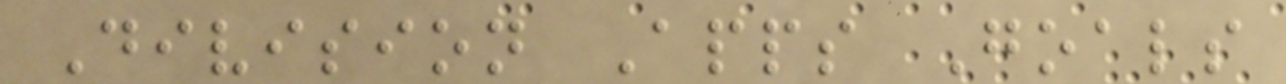Division Apps Goals
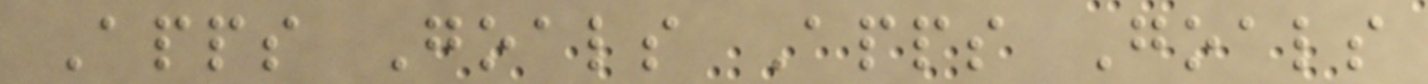Apps Goals Apps Goals
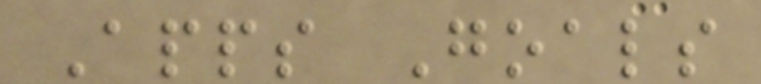Apps Goals
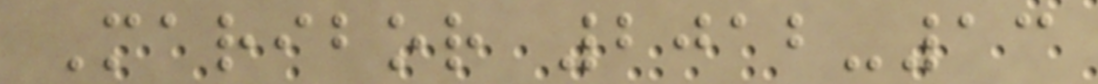Maribor 2012-13
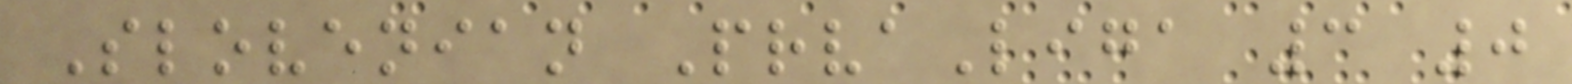Slovenian PrvaLiga 3 0
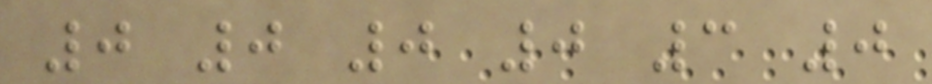0 0 0 0 3 0
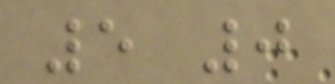5 0
